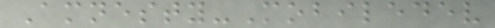Amnesty-Mobiledev
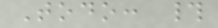Todo: #
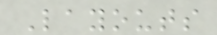Layouts
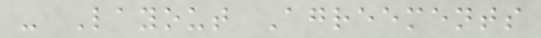- Layout Agreements
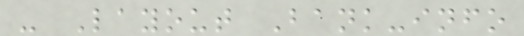- Layout Bank-info
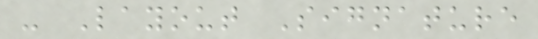- Layout Signature
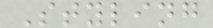Styling
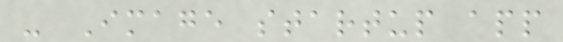- Image startup app
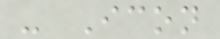- Icon
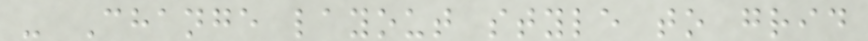- Change layout style to grid
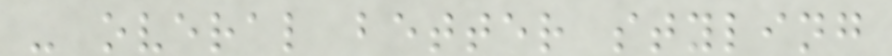- overal better styling
